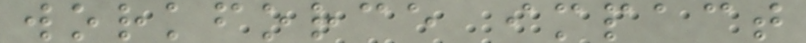workforce impact
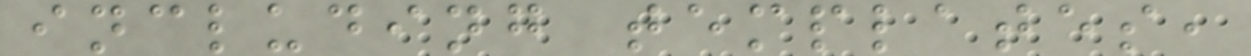including templates,
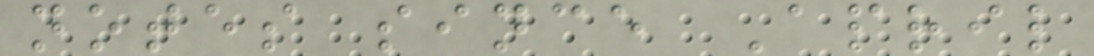notes since April
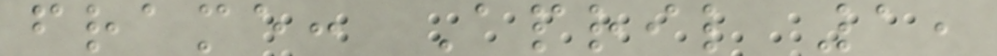frame: April 1,
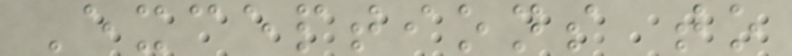Exceptions to
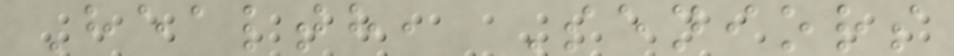Health, Seniors
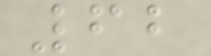62
